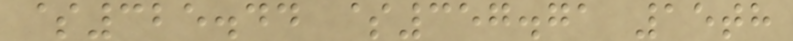$325.44 $357.71 15th
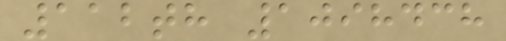112th 1098438
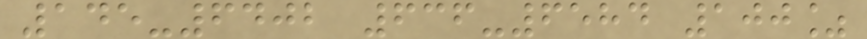145-6402 636-6584 100%
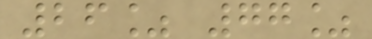26% 77%
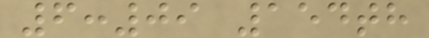6:09 154th
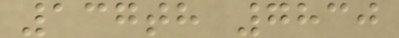137th 7830
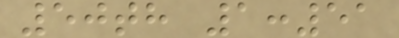50th 1:51
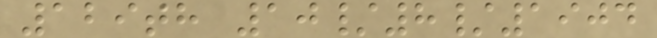129th 10/8/1904
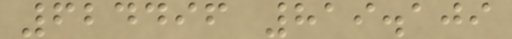624496 819.109
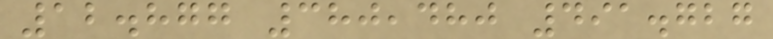12.877 380,480 491.727
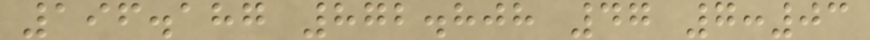196.187 872.808 47 7:03
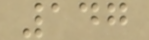147
